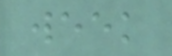week
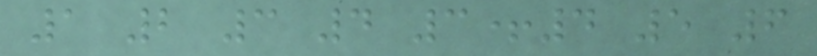1 2 3 4 3+4 5 6
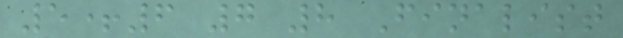5+6 7 8 Finalist
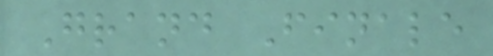Grand Finale
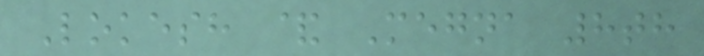Lokesh & Megna 8th
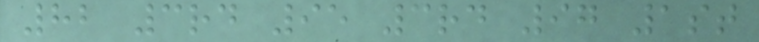82 3rd 95 3rd 97 1st
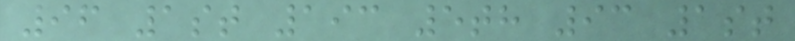96 1st 193 5th 93 1st
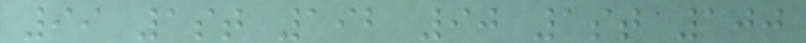99 1st 192 90 1st 100
